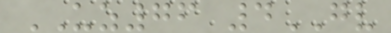UZ76 4GV
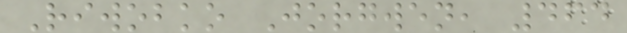Riwobko Jorgwen, 464
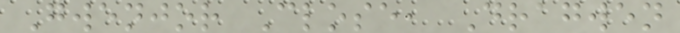Gwenjor Close, Dragwen
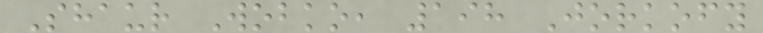Shaur Wobko, 198 Jorkofy
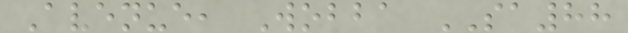Avenue, Wobba SA88
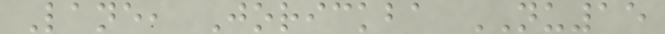Lane, Jorickba NU15
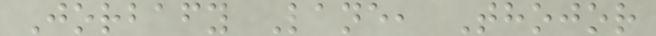Jorbafy Lane, Thojor
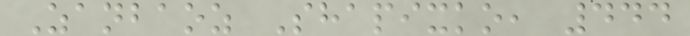Zanbaoz Shapixko, 444
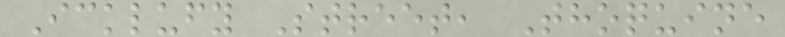Icklufy Street, Thoquine
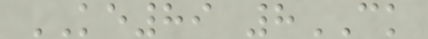KE89 8CK
